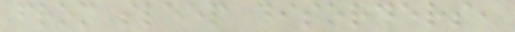from sleep disorders,
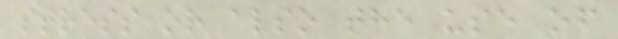stress or also the use of
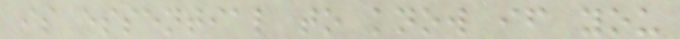is essential to know if you
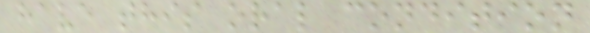have this oral condition
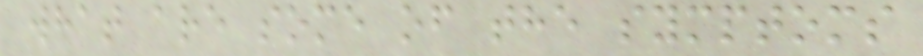what are some of the symptoms
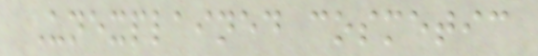Unexplained cosmetic
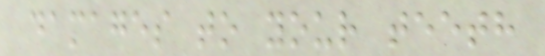damages to your teeth
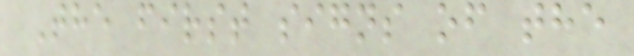The first signs of the
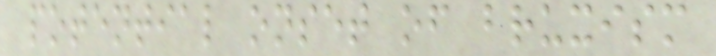potential onset of bruxism
